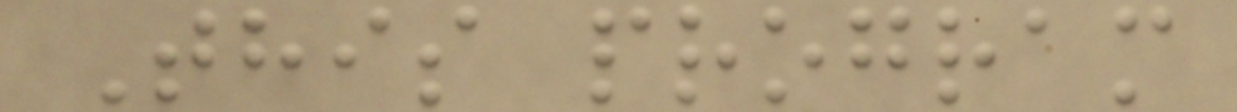This program
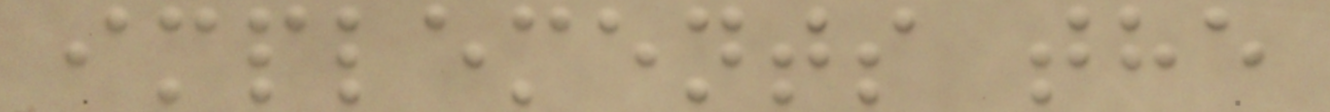implements the
